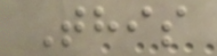This
